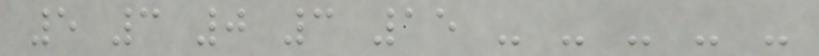5 3 0 3 15 - - - - -
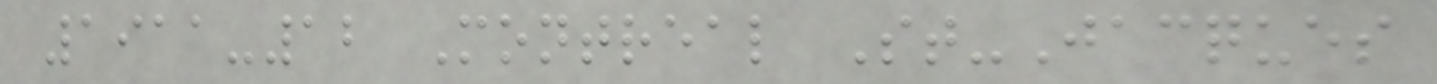1911-12 Montreal St-Jacques
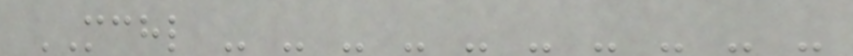MCHL - - - - - - - - - -
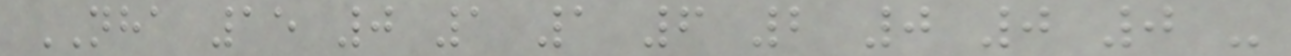NHA 15 0 1 1 6 2 0 0 0 -
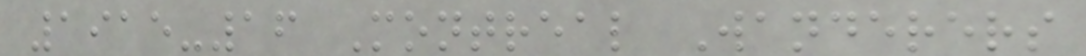1915-16 Montreal Wanderers
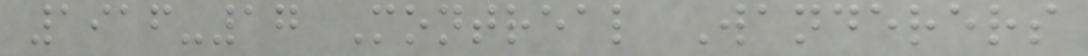1916-17 Montreal Wanderers
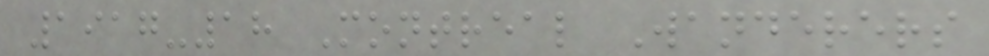1917-18 Montreal Wanderers
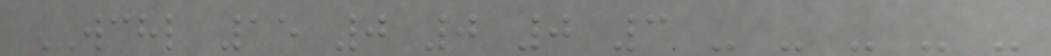WCHL 15 0 0 0 3 - - - - -
